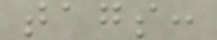tags:
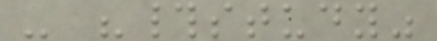- "#study"
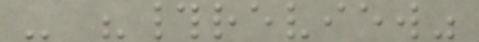- "#review"
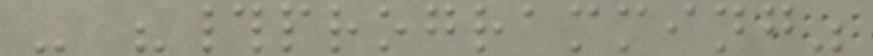- "#programming"
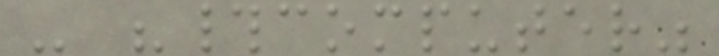- "#computer"
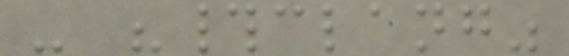- "#clang"
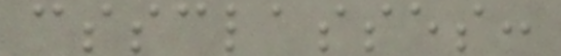cssclasses:
